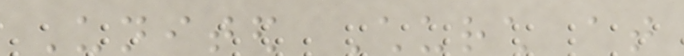United Church at
